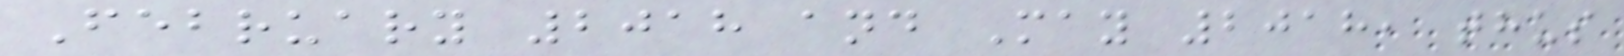February 2018 and May 2018, thus
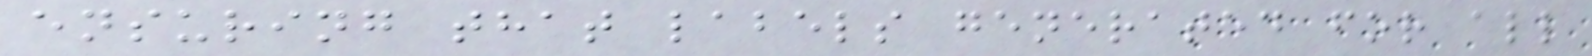ensuring that labels generated for all
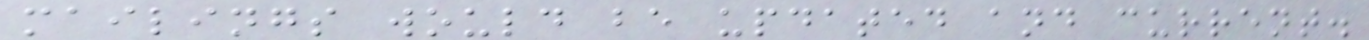mailings would be updated and current.
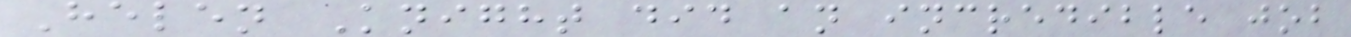Helen Knight did an incredible job
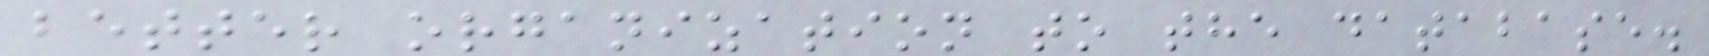better organization to the database.
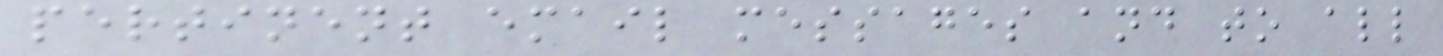pertinent email messages and to all
